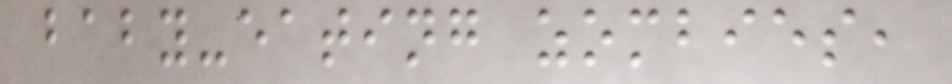baby-eating zombies,
